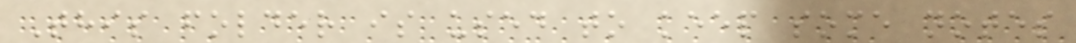This folder is used to keep some notes
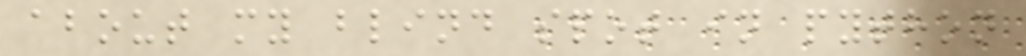about my blind spot in python
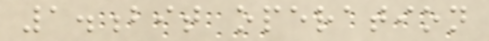1.bit operation
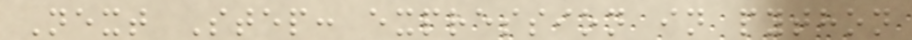Next Step: expression in python
